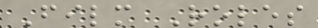Film Roles
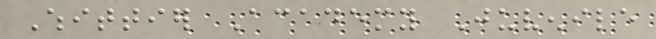Whittier Academy Juvenile
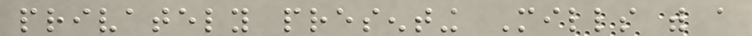privately presenting Mills with a
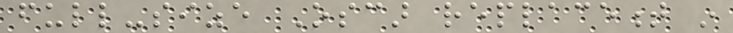full-size Oscar replacement in
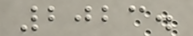2023.
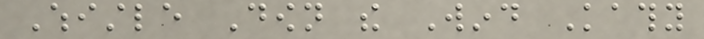Whistle Down the Wind Kathy
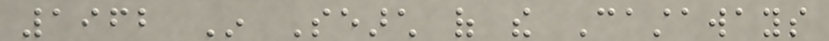1962 In Search of the Castaways
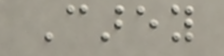Carey
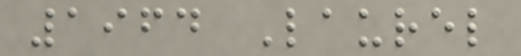1964 Laurel
